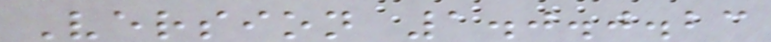Version 1.0.0.23
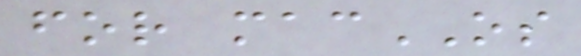for macOS
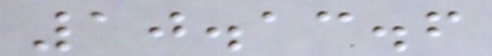10.13.6
